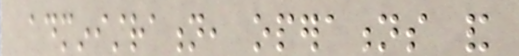administration, operations and
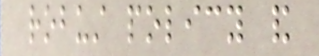robust policy and
